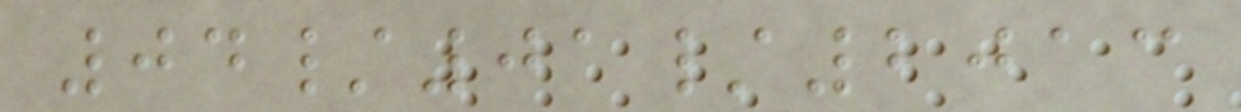04/01/2013
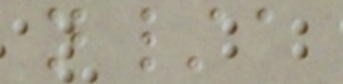n/a
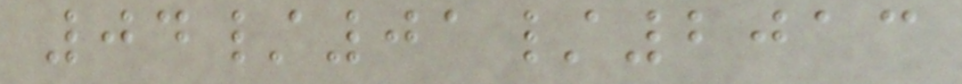04/01/2013
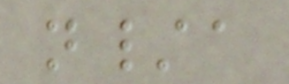n/a
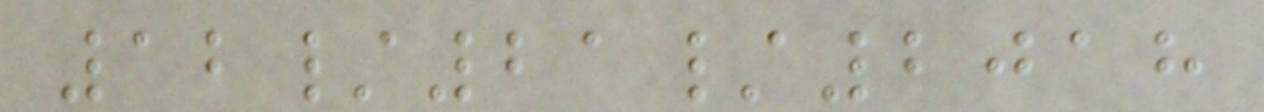12/21/2018
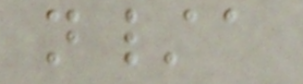n/a
